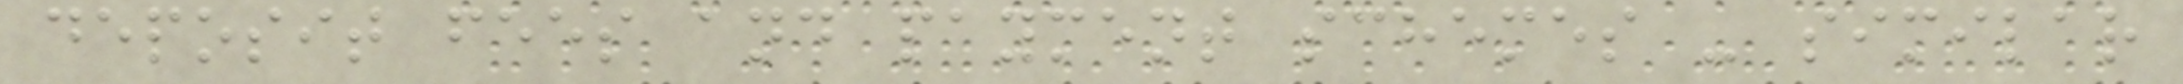deposit fees and payment schemes - similar
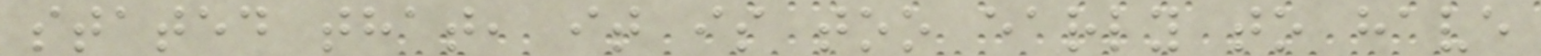stated that, it is too early to have
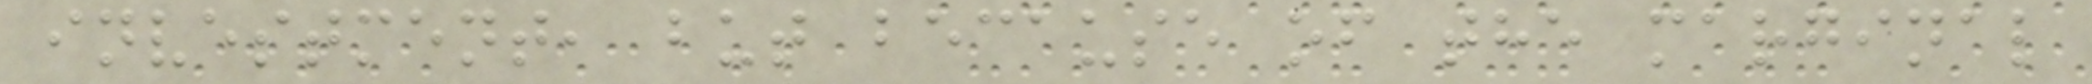investment, but because of the marginal
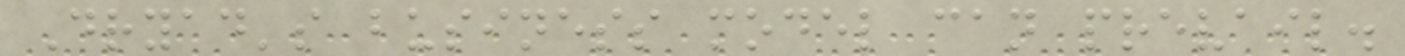Dryad's business model can prevail.
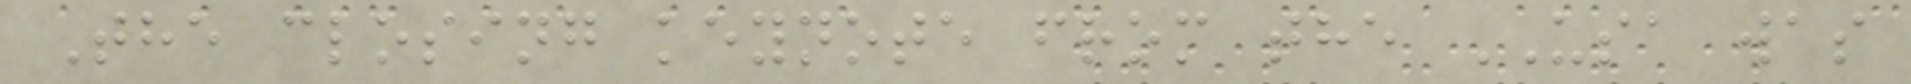The closing keynote from the USA was
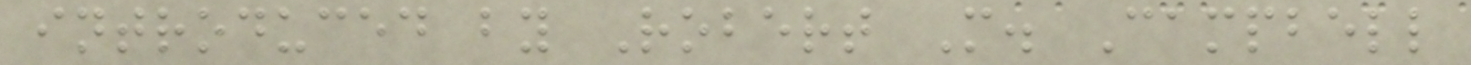introduced by Robert M. Campbell
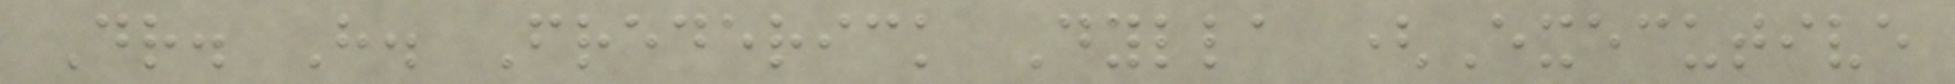Dr. H. Frederick Dylla (Executive
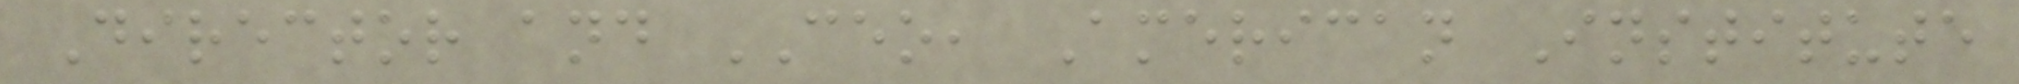Director and CEO, American Institute
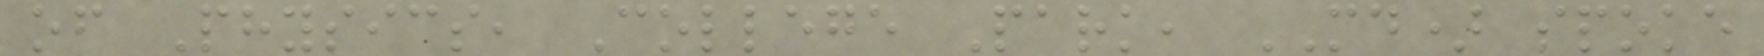of Physics, College Park, MD) spoke
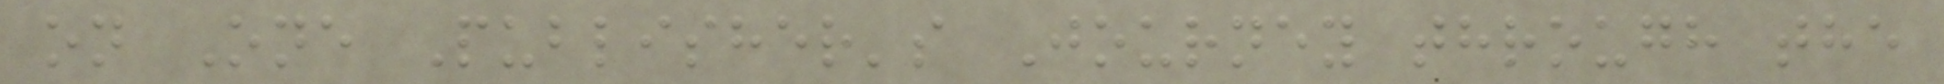on One Publisher's Journey through the
